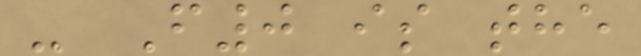- F0 is the
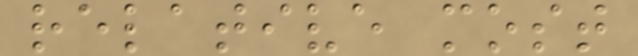relative most
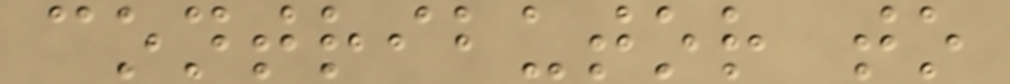contributor to
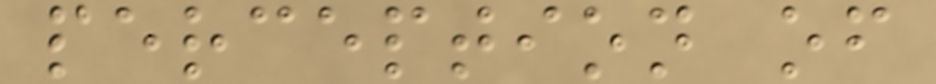perception of
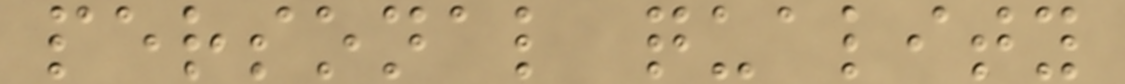personal quality
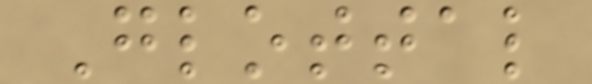Glottal
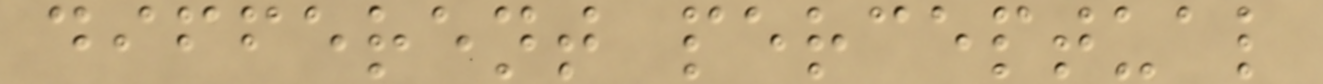different perceptual
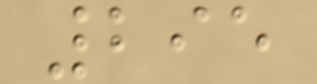295
